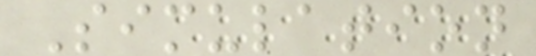Simulation
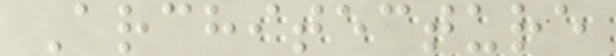Architecture
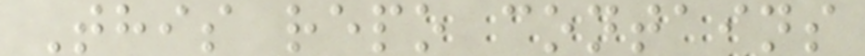This repo contains
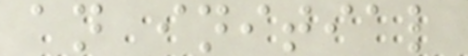an initial
